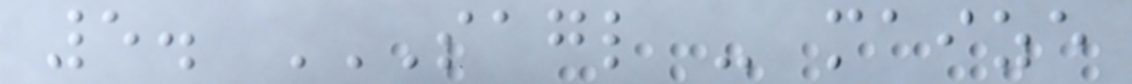5. SAGL - MAIZE
